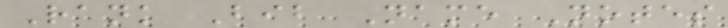Rank Bib Name Notes
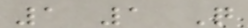1 1 Q
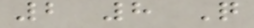2 8 Q
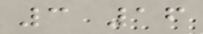3 16
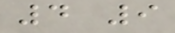4 9
